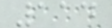114
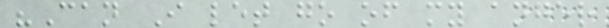"Can I let go of my anger
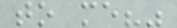to me?"
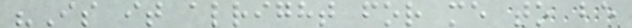"Is it alright for me to be
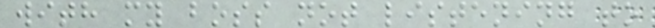with my boss not listening to
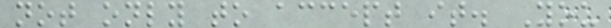not only to accept it. You
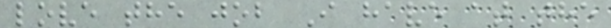love the job I have at the
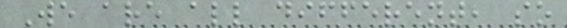We are all different, so
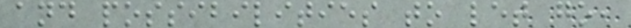and possibilities to let go,
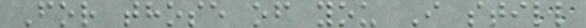For those of you I still
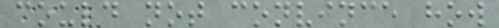could not convince how
